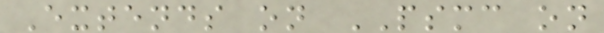Extends on PSMC on
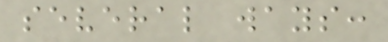several ways:
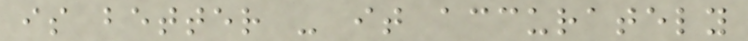is better - it accurately
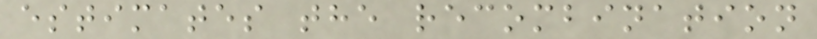estimates the recombination
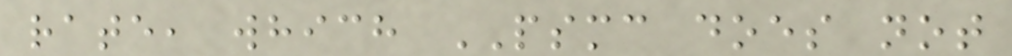rate, which PSMC does not
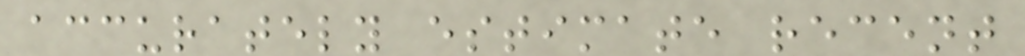accurately estimate recent
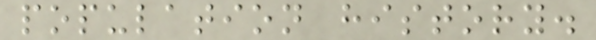population history.
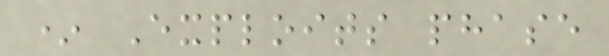* Exploits phase
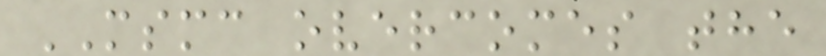MSMC overcomes the
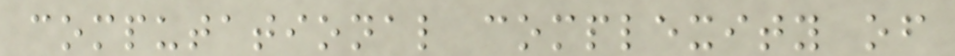computational complexity of
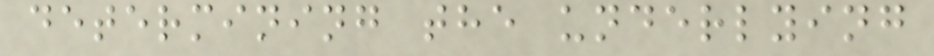determining the underlying
